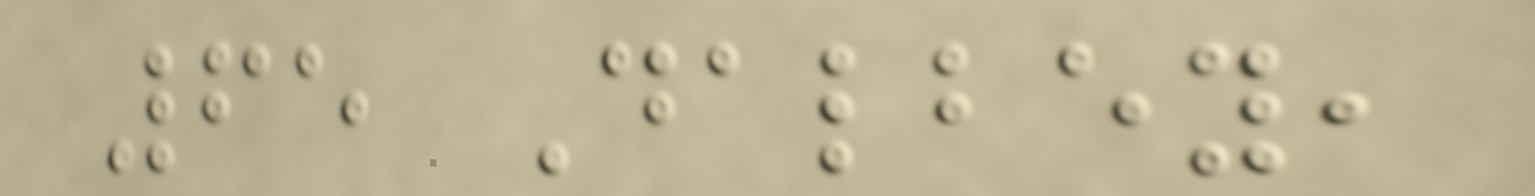65 Dalbey,
